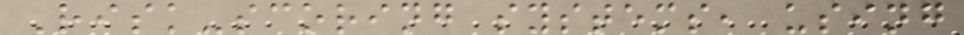Risk-scoring systems, using
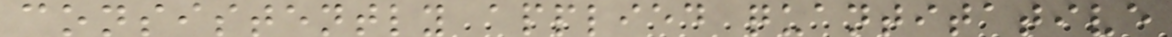consistently applied quantitative
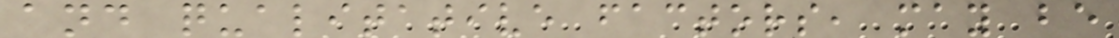and qualitative factors, may be
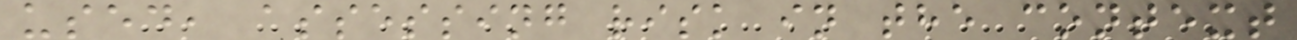used, assessing risk in the context
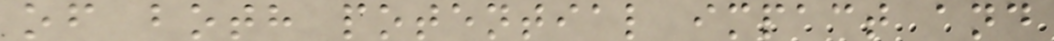of both potential impact and
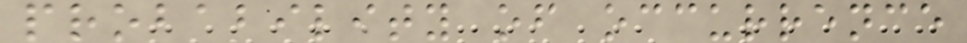probability of occurrence
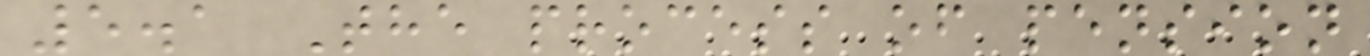5.1 The process of pension
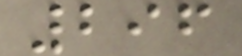296
